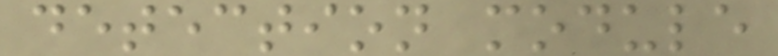detection module
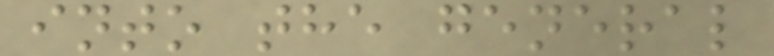into the general
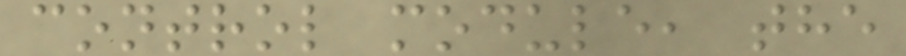control module, the
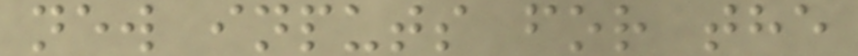new inputs for the
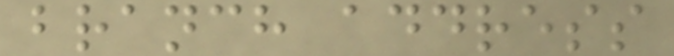branch address
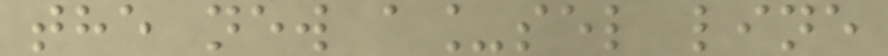the new a_sel line
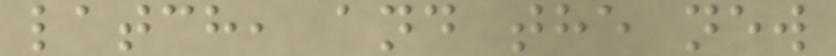latch, and the new
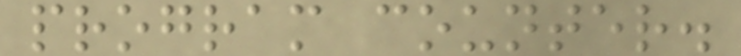program counter.
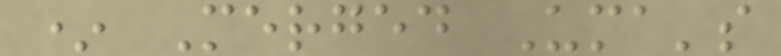* Merged Uma's
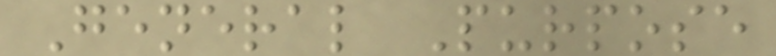General Purpose
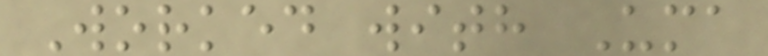Worked with Uma
